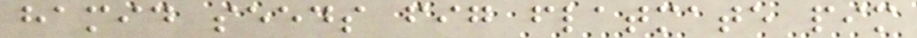hamid seeds fig flatmate pim
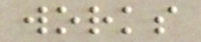works
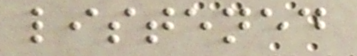listened
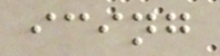icing
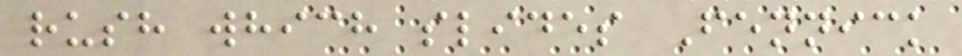rush which slides Fennick
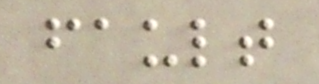fault
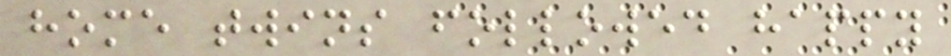home twins followed happy
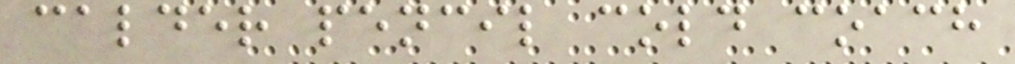calder pencil cold coach
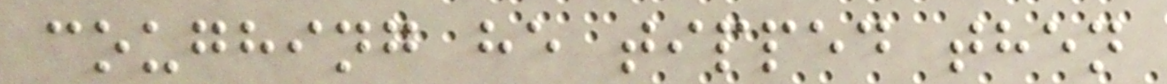coughing he tipped then
